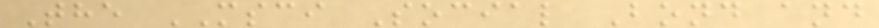The MSCI Social Bond and
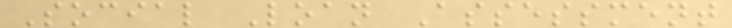Social Loan Assessment
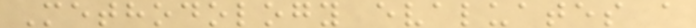Methodology evaluates a
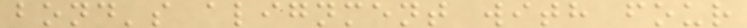bond's alignment with four
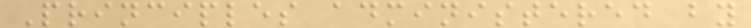Principles administered by
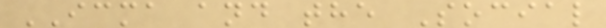ICMA and the Social
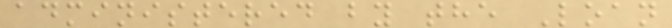administered by the Loan
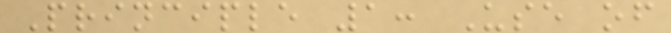Principle 1: Use of
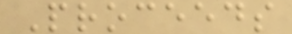Proceeds
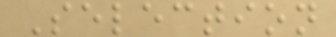Selection
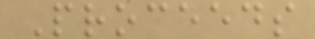Proceeds
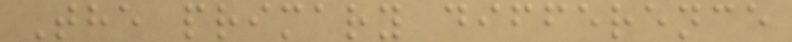The primary difference
